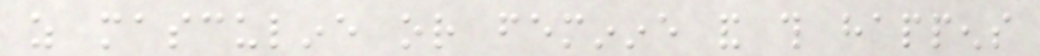as masculine or feminine and this happens
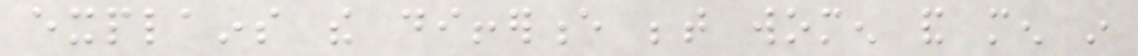explains the difference between women and men in
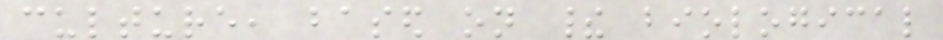culture, based on their biological
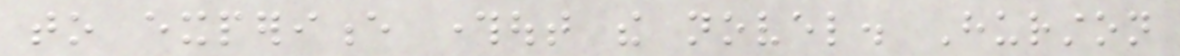to experience throughout the novel. Hurston
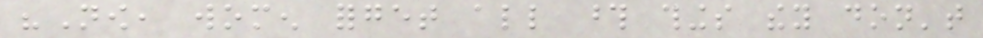"Now, women forget all those things they don't
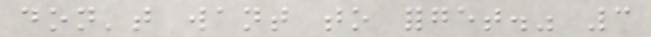don't want to forget." 3
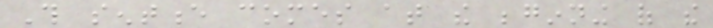This sentence comes at the beginning of the
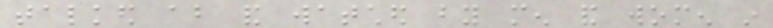talked about and watched by men and women in
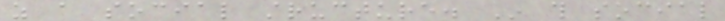as a social structure. In this social
